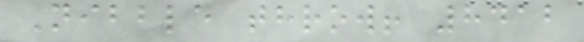Nibble throw! 8412
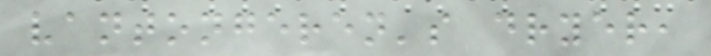vantongeren's dryer,
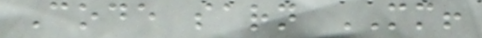Code sarn MM!
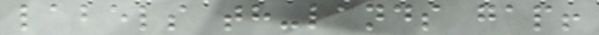labels th-lands gap!
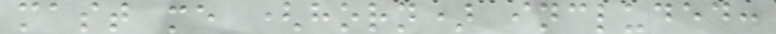mast me (horn) included:
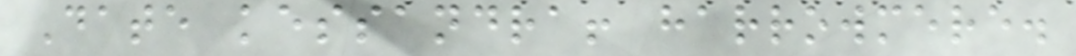Date kessandra! harrowmere.
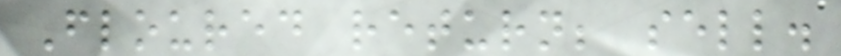Floured return; sell.
